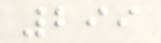299
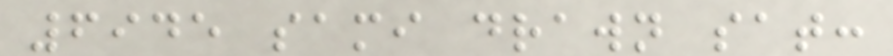6945 sami drawn sat:
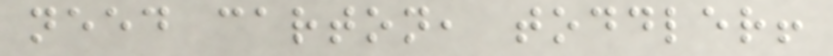need carton, toddler!
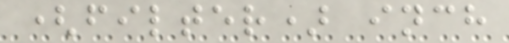(filter) inch
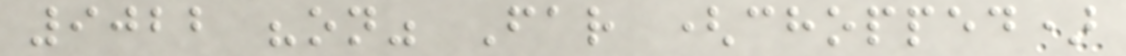9022 "on" Far (chopped)
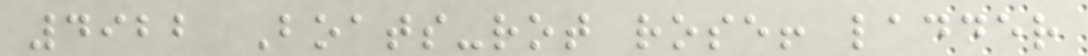4922 Boats-rot rose! ladder
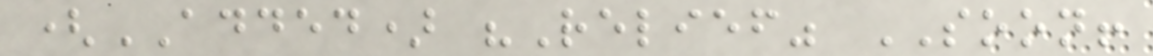(ADDED) "Relief" SOON!
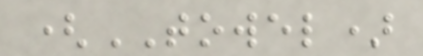(TOWEL)
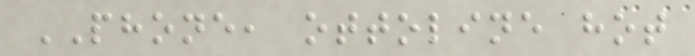PHONE, ottoline hot
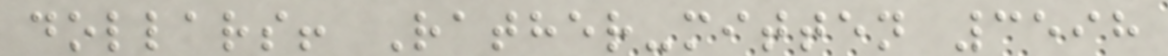dollars! Rather-mitten 3598
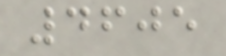4605
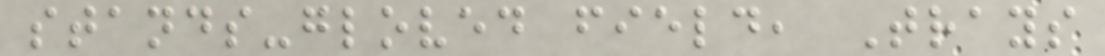stands-gloved field, Trays
